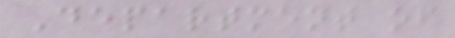Department of
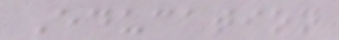Education
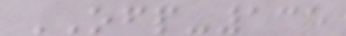OFP-135
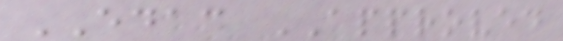EDAC APPROVED
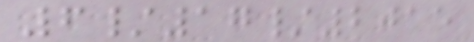6/17/2015
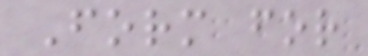Form for
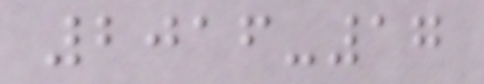2016-17
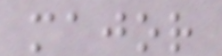major
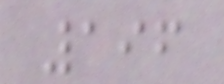196
